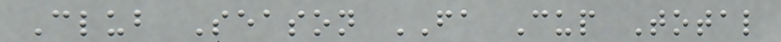Club Season FA Cup Total
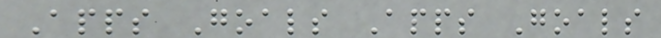Apps Goals Apps Goals
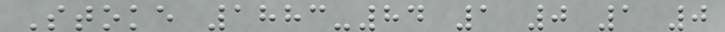Stoke 1883-84 1 0 1 0
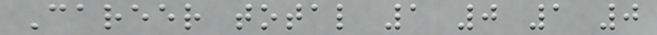Career total 1 0 1 0
